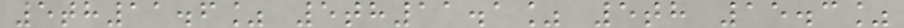5th11.6% 5th11.1% 5th 15.3%
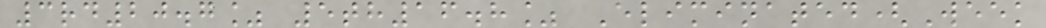3rd20.7% 5th16.8% Eliminated(Week
